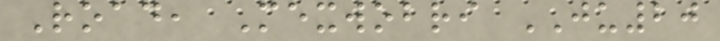Road, Mexwobri JU20
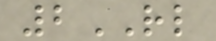2RL
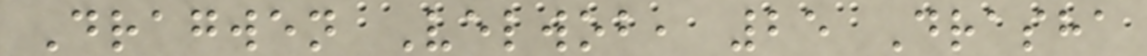Dragwen Velwob, 25 Drasha
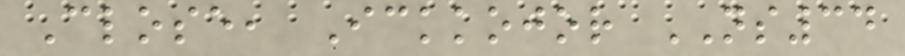Close, Ickkojor NS34
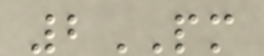2PM
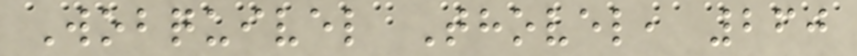Wobquivel Thovel, 260
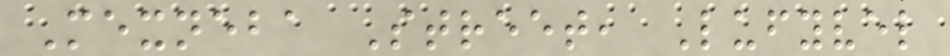Mexneba Street, Lufyvel
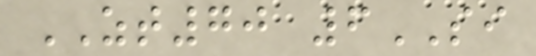ZT70 6SI
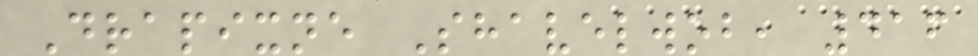Drapixne Shavelwob, 416
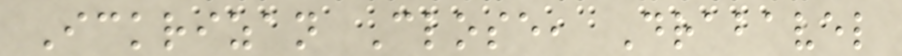Ickrizan Close, Drabavel
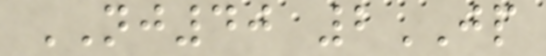NJ40 2JP
